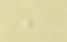,
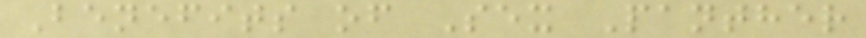Benefits of Sex Panther
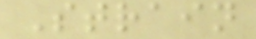Strain
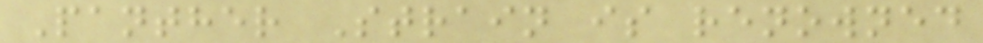Panther Strain is renowned
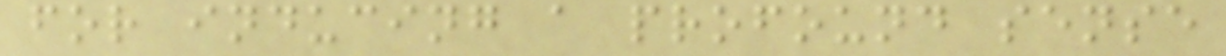for inducing a profound sense
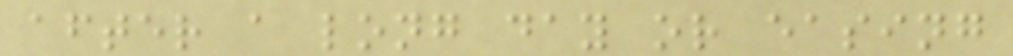after a long day or easing
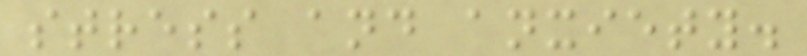stress and anxiety.
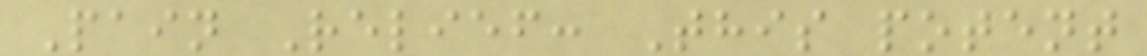Pain Relief: This potent
